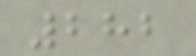282
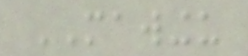MAWINGU
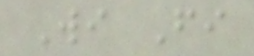Wi Fi
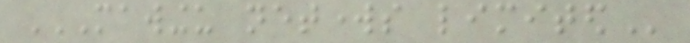MAWINGU NETWORKS LIMITED
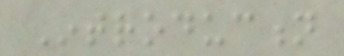Introduction
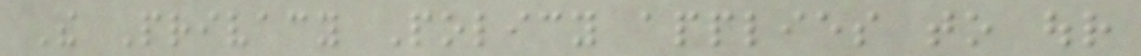The Privacy Policy applies to our
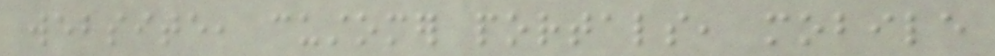website, customer portals, mobile
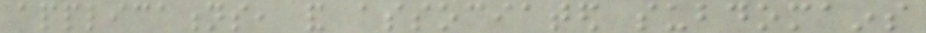applications, and associated subdomains
